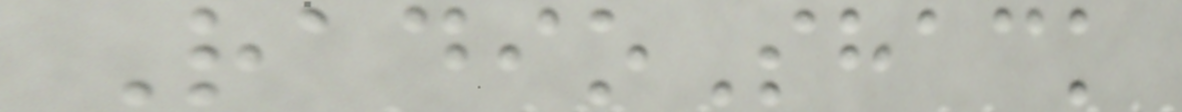RadioShack
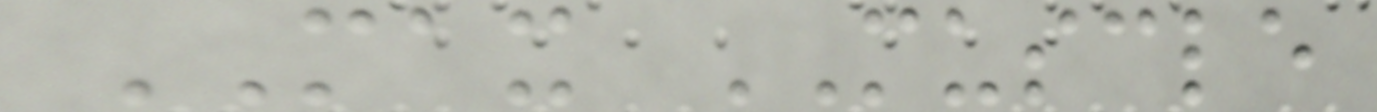MAX MUSCLE
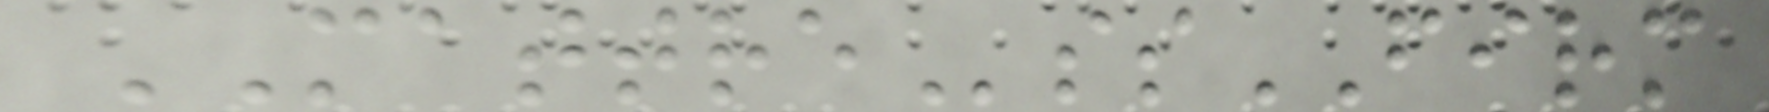MATTREssFIRM
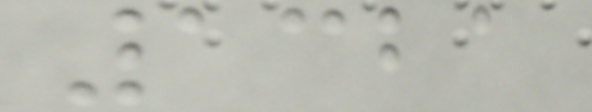1321
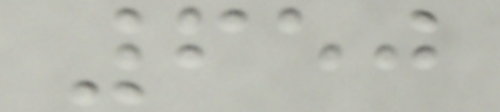650
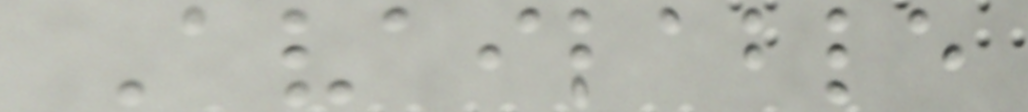Available
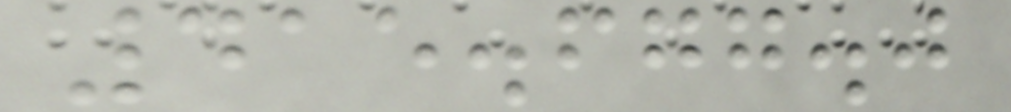415.677.0
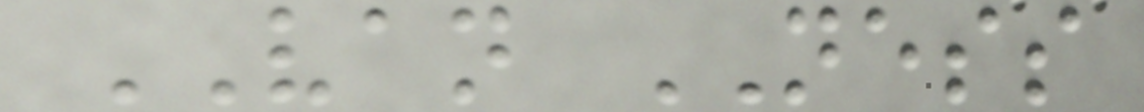VAN NESS
